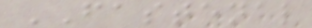FASTENAL
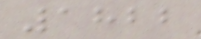1822
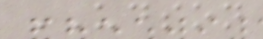UDSON
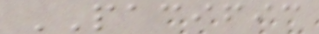PACIFIC
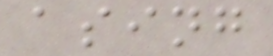asing
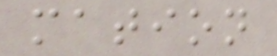mation
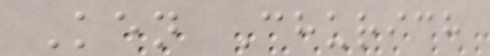Ken Churich
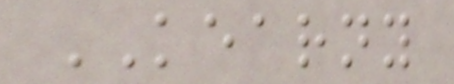KEARNY
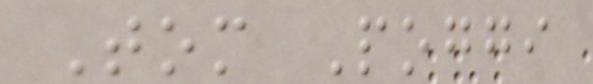Tom Poggi
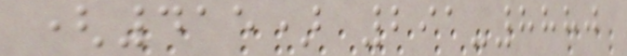(415) 291-8880
